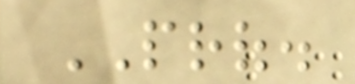PROF.
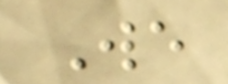We
